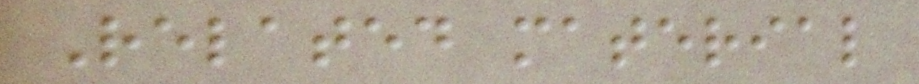Related material
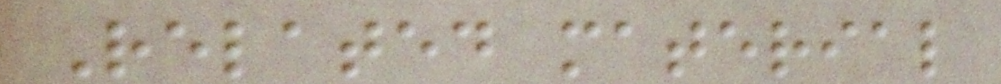Related material
